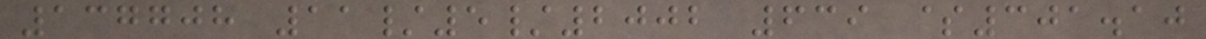137708 11/5/2002 639 $301.10
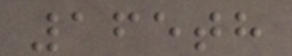165th
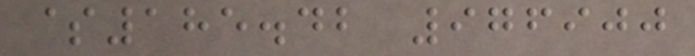$185.42 976900
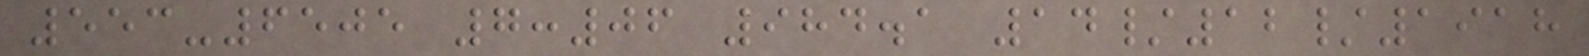553-6505 7:06 984.1 14/12/1918
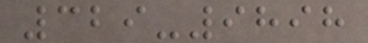329-9898
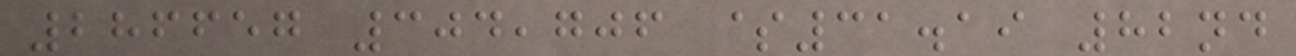286657 304,706 $31.19 82nd
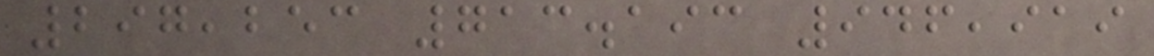297,253 713.193 946,919
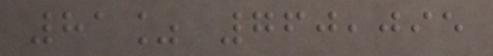81% 760,095
